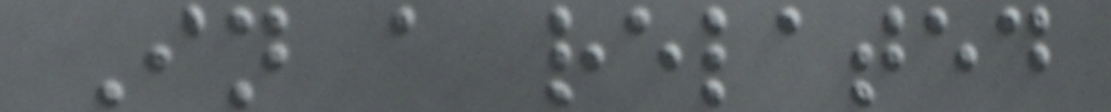In a related
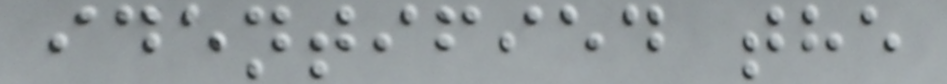identified the
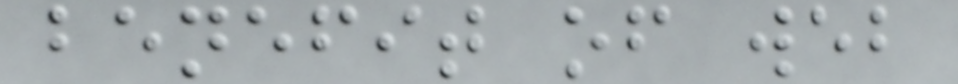benefit of web
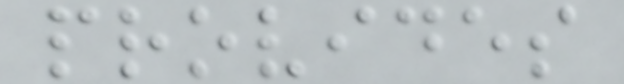provides
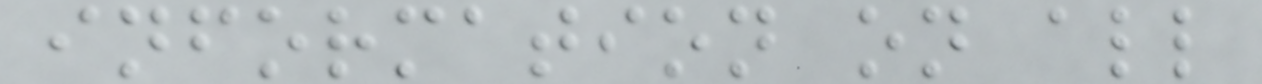information on all
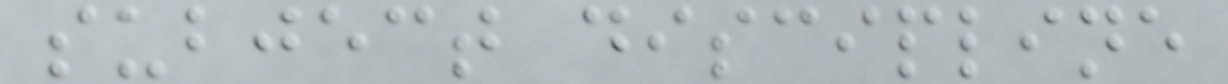subject discipline
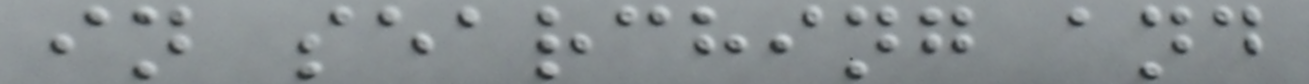in searching and
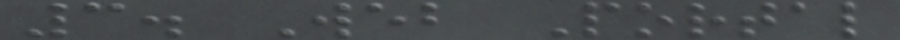3. Web Portal
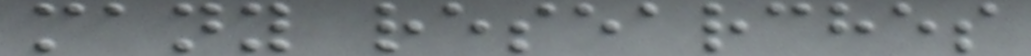many researches
